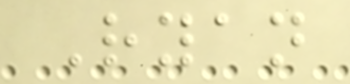Ryan
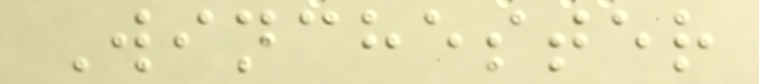Winchester
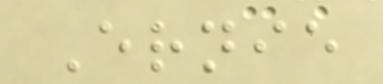Ernie
